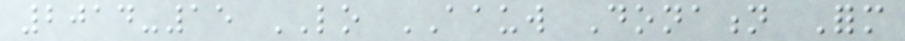2014-15 LO AAUW Donation Form
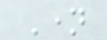Name
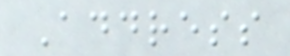Address
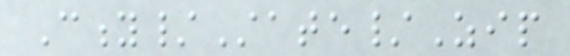City/State/Zip
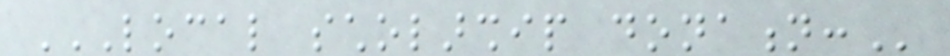LOCAL SCHOLARSHIP DONATION:
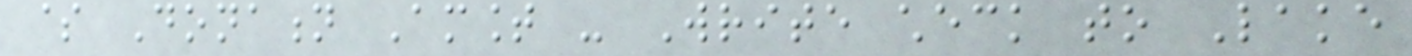$ Donation Amount - Write check to Lake
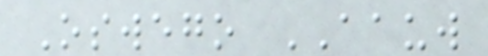Oswego AAUW
